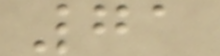71
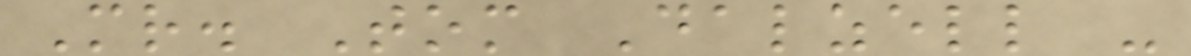Mr. Tom Dalzell -
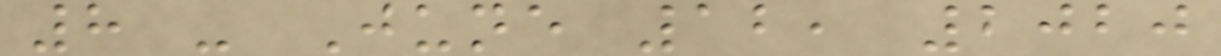8 - June 12, 2020
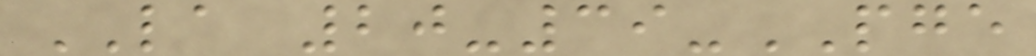LA 20-39-PGE
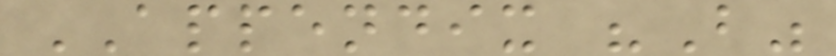APPENDIX "B"
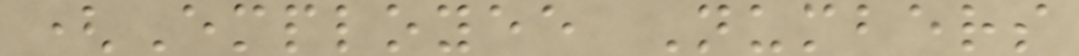(Employee Numbers
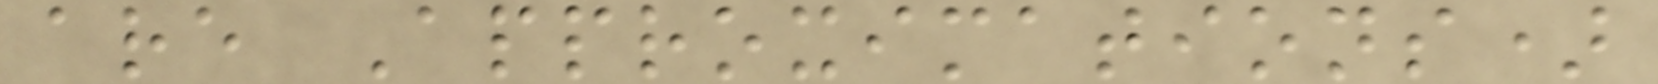are Approximations)
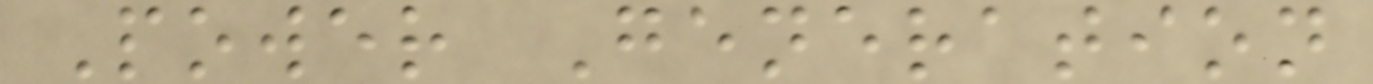Power Generation
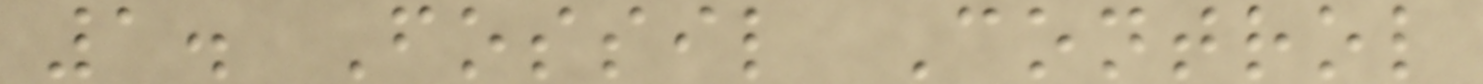1. Fossil Control
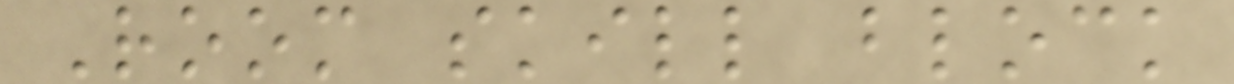Room skill block
